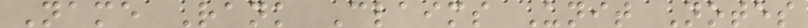Name Rank Claims Unit Notes
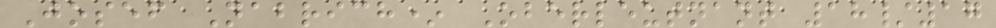Josef Nabrich* Oberleutnant 18/17
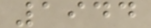1944
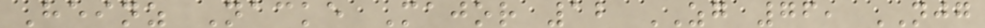Heinz Nacke Major 12 ZG 76, NJG
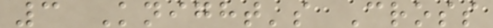3 Knight's Cross
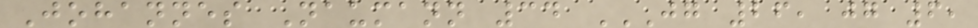Johannes Naumann 34 JG 26, JG 6,
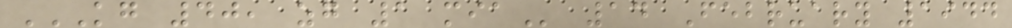KG 40, ZG 1 MIA 14 February 1944
